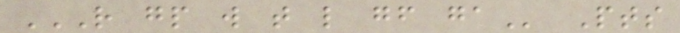R GP W T L GF GA Pts
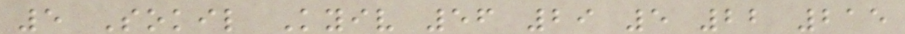5 Sokil Kyiv 56 29 5 22 215
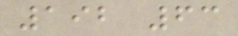192 63
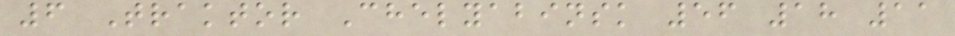6 Traktor Chelyabinsk 56 18 11
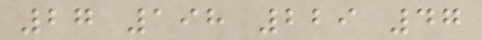27 198 229 47
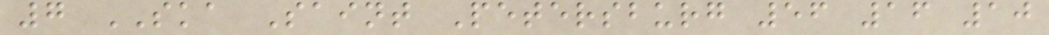7 SKA Saint Petersburg 56 16 10
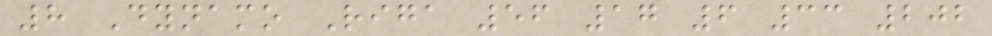8 Dynamo Riga 56 17 6 33 202
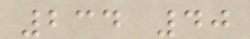234 40
